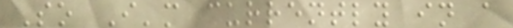So I'm currently in a
